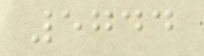5744
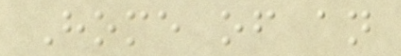Home of an
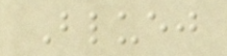Bluej
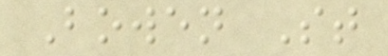Bowen St
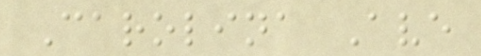Carolina Ave
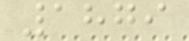1879
